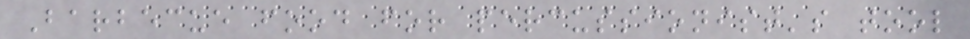Barbecue food for percussionist's tool
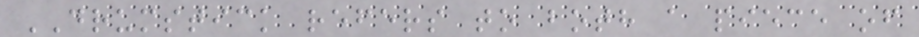DRUMSTICK refers to both a piece of
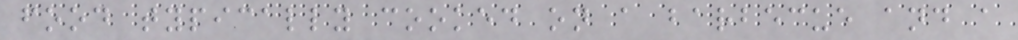food typically cooked on a barbecue and a
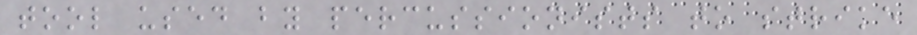tool used by percussionists to strike
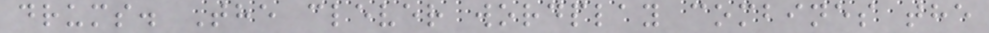drums. The clever wordplay combines the
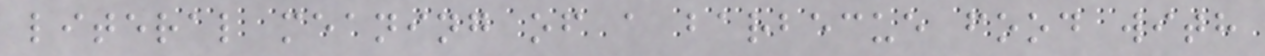literal meaning of a barbecue food with
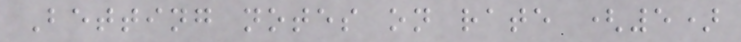Betting notes on rate (5)
